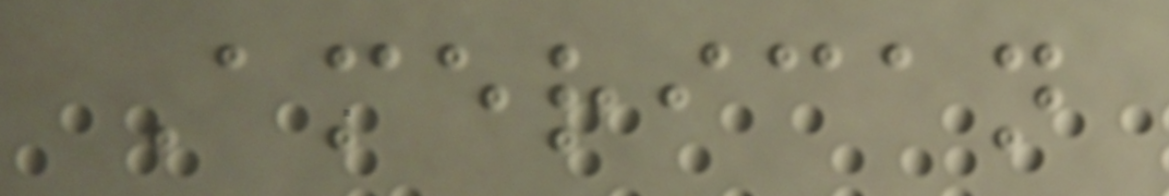American
